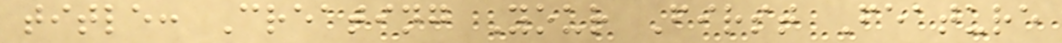title: Creating Your First Feature
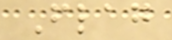Flag
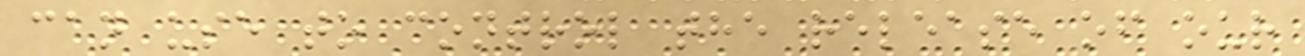can use to control the release of our
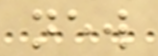new
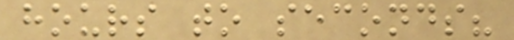hours to seconds?
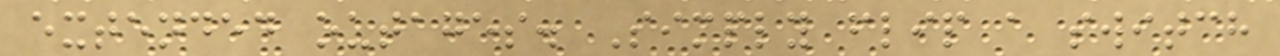extended outages. Simply flip a switch
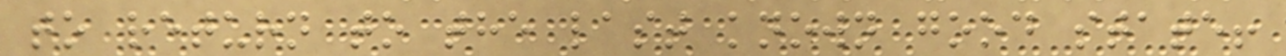to return to the last known good state!
